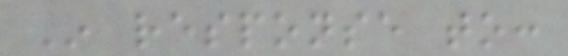In response to:
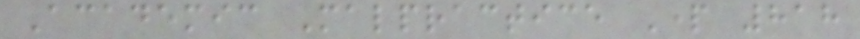Academic Malpractice Part 818
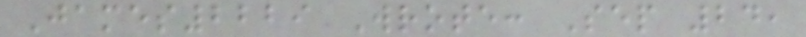James2229 Wrote: Sep 24,
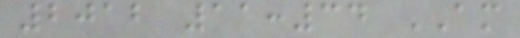2012 11:34 AM
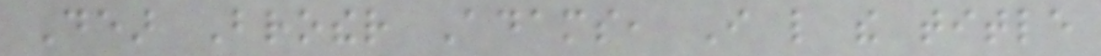Dear Brother Adams, I like the title
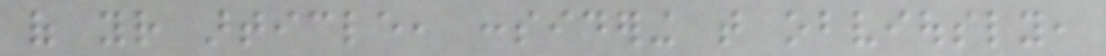of your article, considering that obviously,
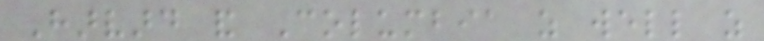Harvard and Columbia as well as
